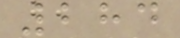284
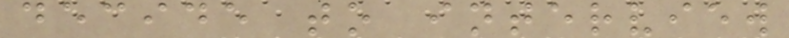decide to interview
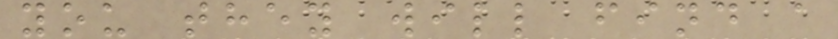you they will find a
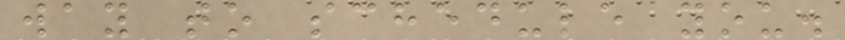way to schedule you.
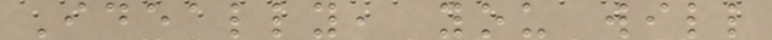Ideally, you will
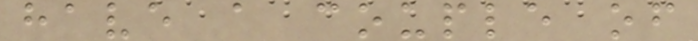have a couple of
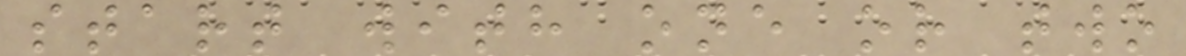start with one or two
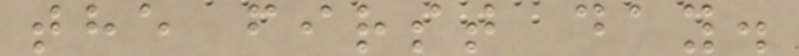the first day.
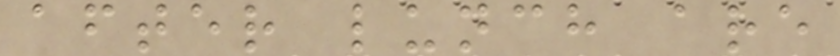after lunch are
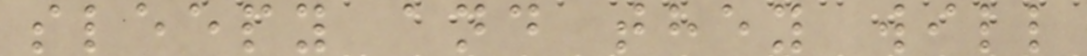sleepy and they will
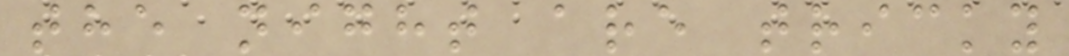the night are tricky
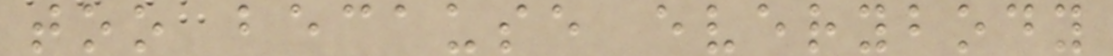too because everybody
